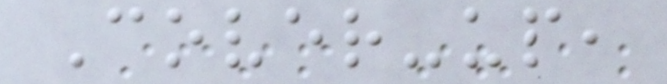Cover-up,
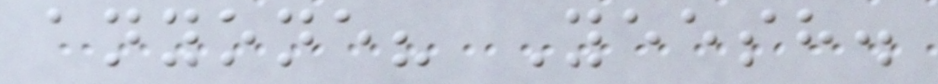anyone? Yeesh.
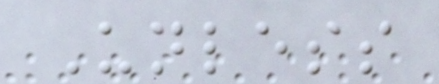Unless
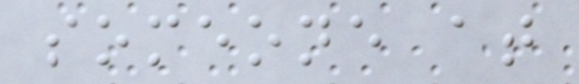someone at
